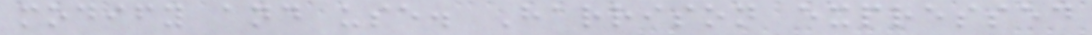modify and use. Harrison expressed
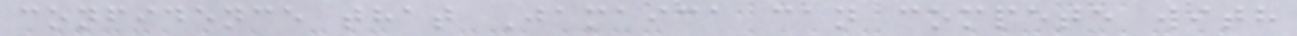confidence that Jamaica can compete with
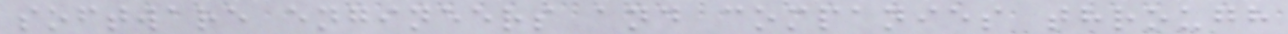software engineers and companies through
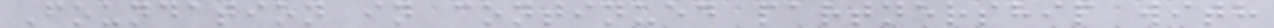Foundation in continued partnership with
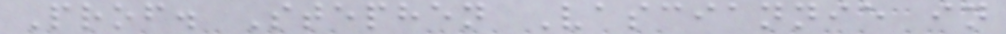Prof. Stephen Vasciannie in
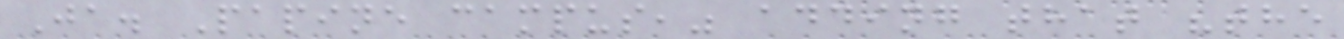Ja. Papine campus," adding that "the
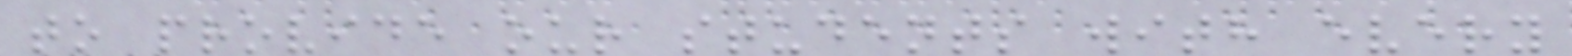to provide our students with every
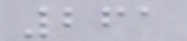261
